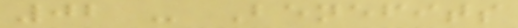02 - Benefits
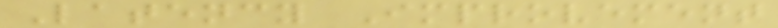Latency Improvement
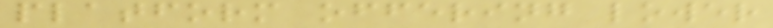platform offering lower
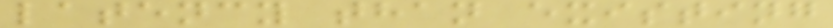latency than existing
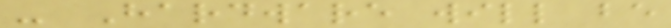- Hardware will be
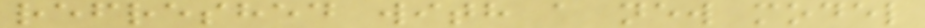refreshed with a new model
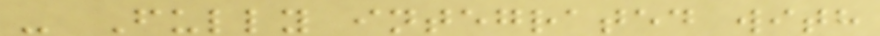- Fully integrated with
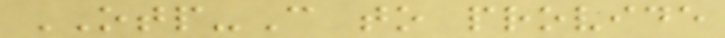OTP-C to provide
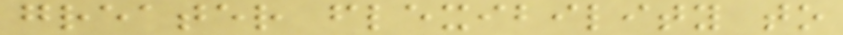greater flexibility to
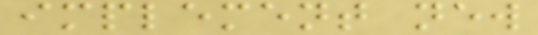implement new
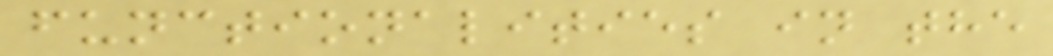functionalities in the
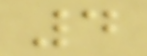4
